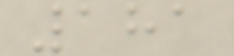181
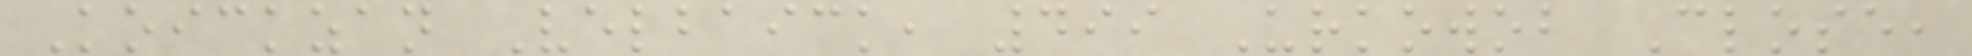Koickzan Velbaick, 499 Urkowob Close,
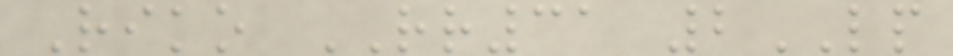Riko RR31 2LP
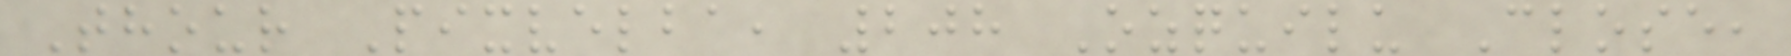Thour Pixvelba, 208 Ozquilu Close,
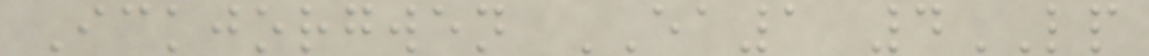Ickjorgwen EA1 4LP
